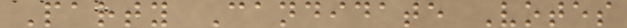Party Candidate Votes
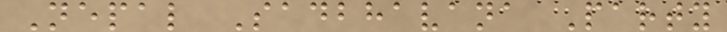Nepal Sadbhavana Party
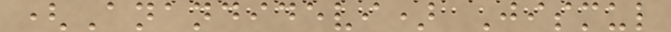(Anandidevi) Jismul
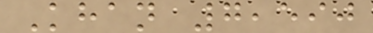Khan 7,590
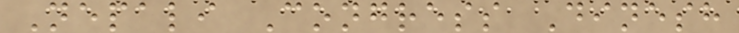Nepali Congress Dinesh
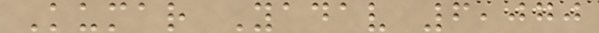Kumar Yadav 6,070
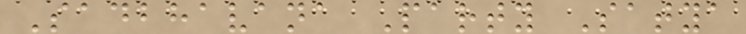Sadbhavana Party Satya
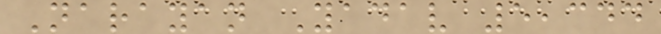Narayan Yadav 5,344
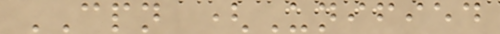CPN (Unified
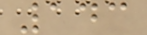143
